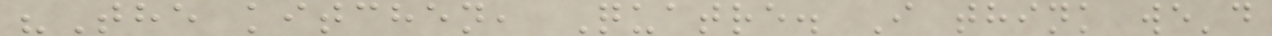"The kitchen, Quatre. I think we'd
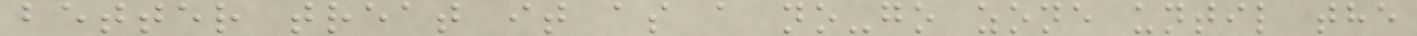better treat it as a no-go zone until the
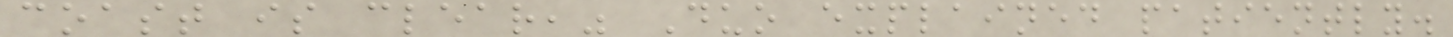coast is clear," Duo explained patiently.
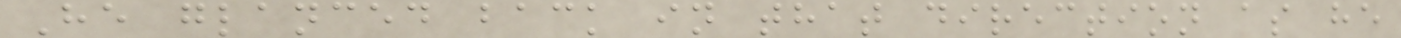He glanced back in that direction as he
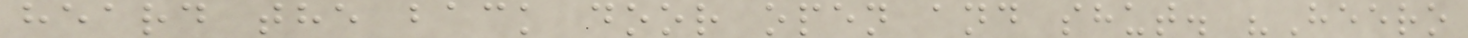heard the back door open and shut. "Heero
